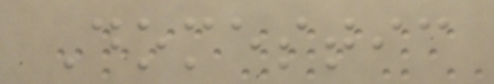Domestic
